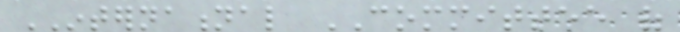INTERNATIONAL COMMITTEE of
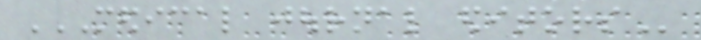MEDICAL JOURNAL EDITORS
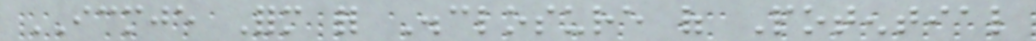ICMJE Form for Disclosure of Potential
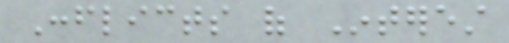Conflicts of Interest
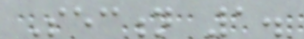Section 1.
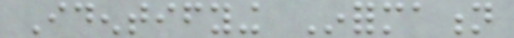Identifying Information
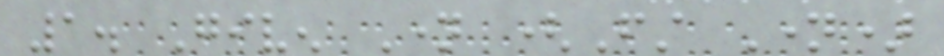1. Given Name (First Name)
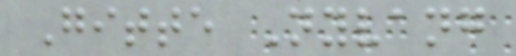Gitte Nyvang
